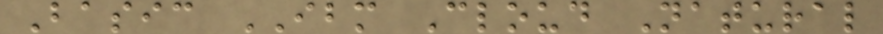Basic IBM Cloud Natural
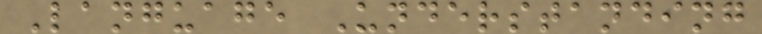Language Understanding
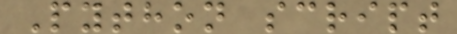Python script
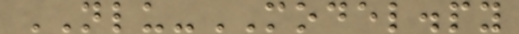NLU-MODEL.py
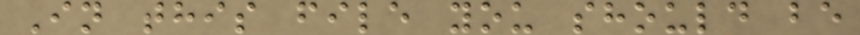In this file you should be
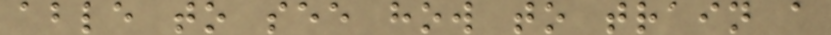able to see how to train a
